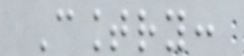Country:
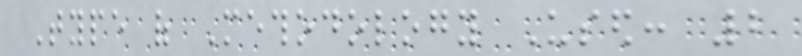Type of Methodology Used: 2
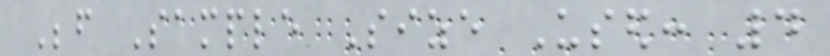Before Sample Size Used: 4
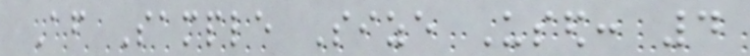After Sample Size Used: 4
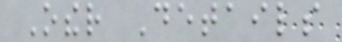Other Details
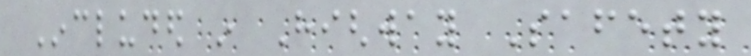Included in Highway Safety
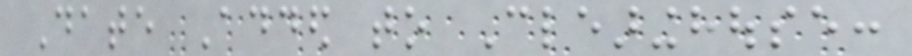Date Added to Clearinghouse:
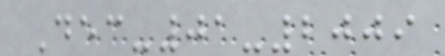Dec-01-2009
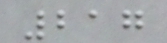217
